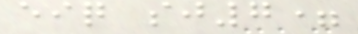eiq sj7=
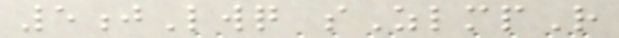5jLwq sZlmpR
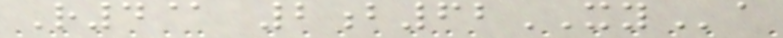R4@ 2b62XYa
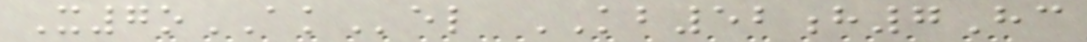X7oAKel KB52h7Hc
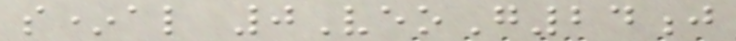s*al 0VeoG24j
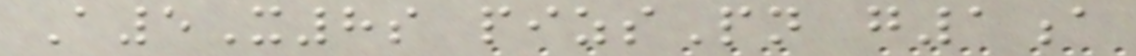A5X8s pizsPn g1a
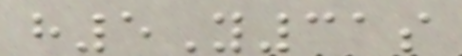h5Y31s
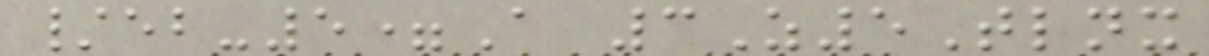/eb-5=A 3Z5Tlnx
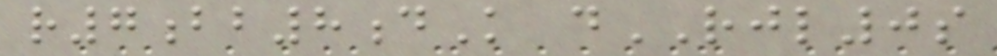r7bb8dK dRJL0s
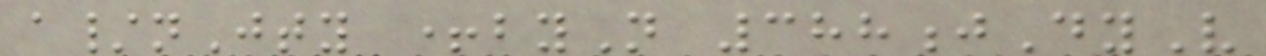a/nJty +byN 388jDyV
